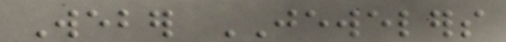Weber JEWELERS
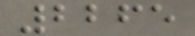2265
